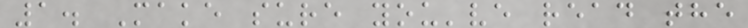1. Make sure you've read the
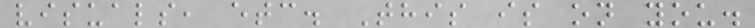visuals, etc. This is on you.
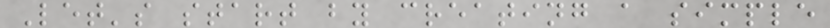Let's start by creating a simple
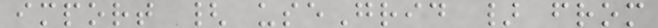import { useGrid } from
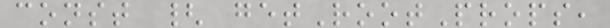const { getRootProps,
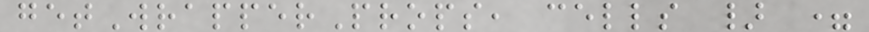getWrapperProps, cells } =
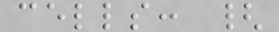cells: {
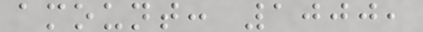amount: 1000,
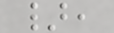},
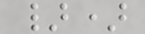})
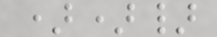))}
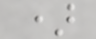)
